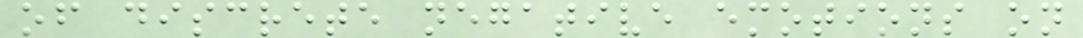of discrete negative emotions on
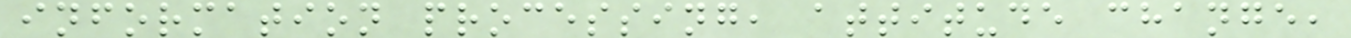information processing, attitude change,
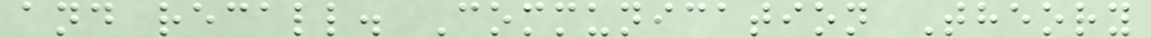and recall. Communication Theory
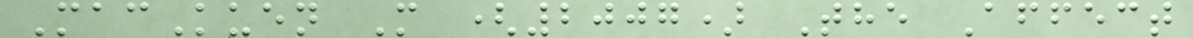MacKuen M (2007) The Affect
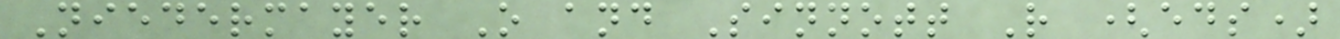Niedermayer O and Sinnott R (eds)
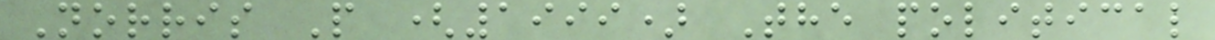Norris P (1999) The political
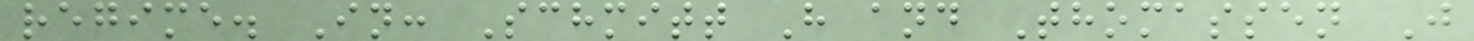regime. In: Schmitt H and Thomassen J
